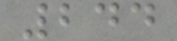244
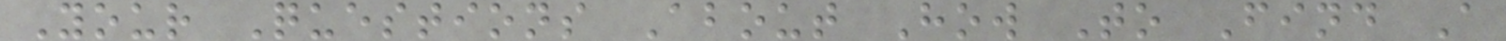Your Questions About How To Find A
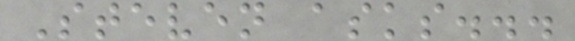Steven asks...
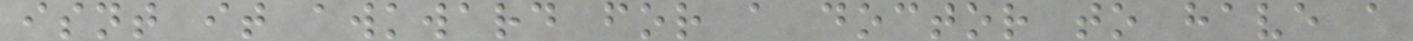isnt it awkward for a doctor to have a
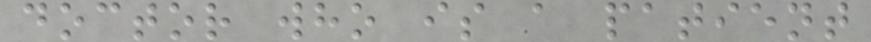doctor who is a patient
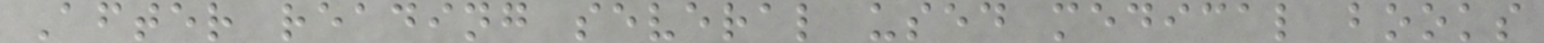After reading several used medical books
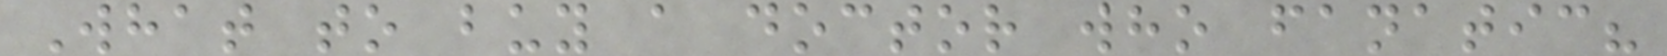What to buy a doctor who fanatic?
